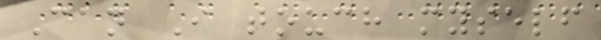Can I touch myself
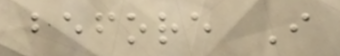before I
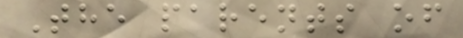The parents of
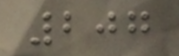207
